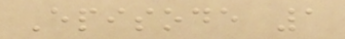Episode 1
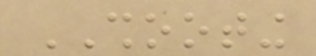SHOOTING
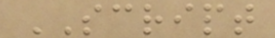SCRIPT
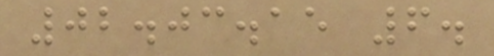02.03.15 6.
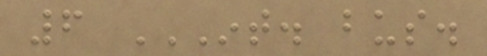6 INT. BUS.
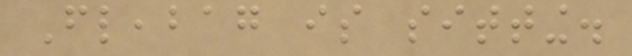Fleabag is sitting.
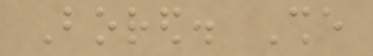Bored. She
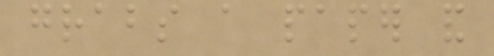grabs a paper and
